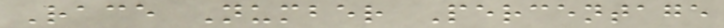Race Number Percentage
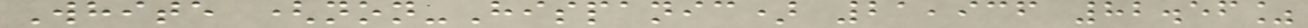White (non-Hispanic) 21,936 82.56%
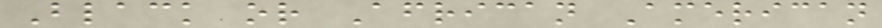Black or African American
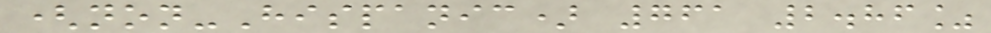(non-Hispanic) 761 2.86%
